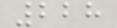228
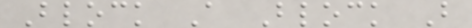Block A Block B
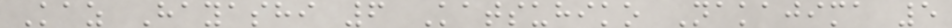Kaz Hayashi 6 Katsuhiko Nakajima 5
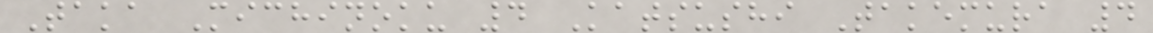Taka Michinoku 4 Katsushi Takemura 4
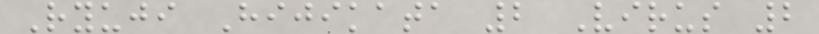Ryuji Hijikata 2 Virus 2
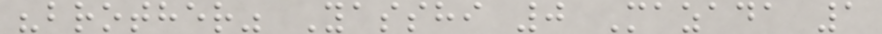"brother" Yasshi 0 Mazada 1
